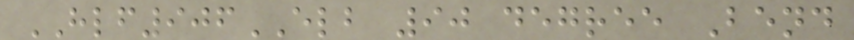HLF906ELB 90 degree Bend
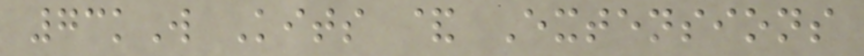73kW Kits & Extensions
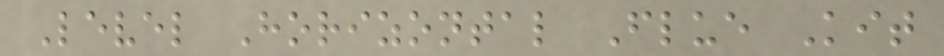Level Horizontal Flue Kit
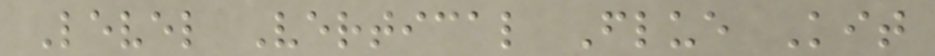Level Vertical Flue Kit
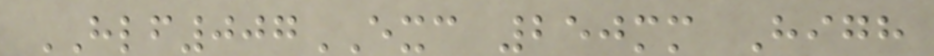HLF007EXC 250mm High
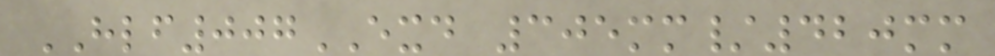HLF007EXD 305mm/420mm
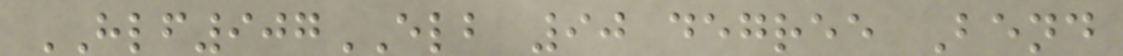HLF907ELB 90 degree Bend
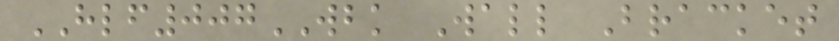HLF007WBK Wall Bracket
